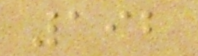192
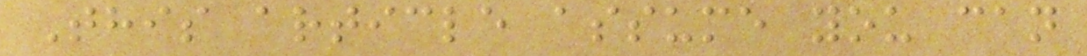This article assume you can
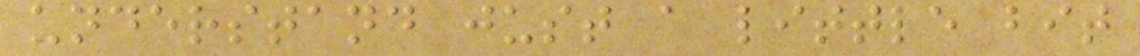understand just a little bit
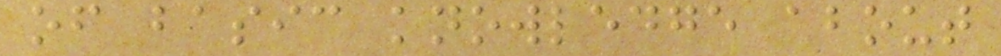of basic knowledge about
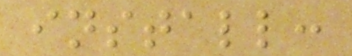install:
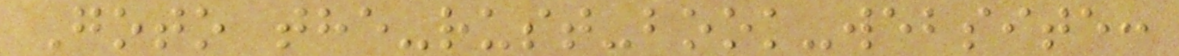Goto the-rust-book-website:
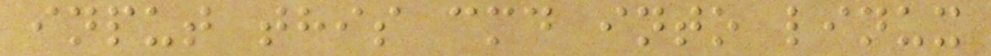input this cmd into linux
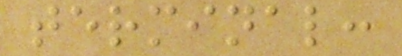terminal:
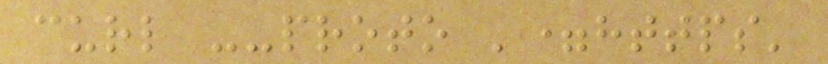curl --proto '=https'
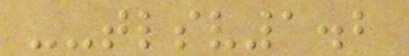--tlsv1.2
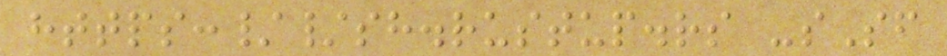https://sh.rustup.rs -sSf
